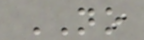NO
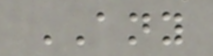ANY
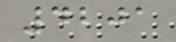4201
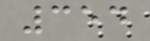354
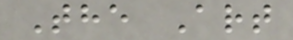The Art
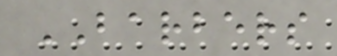BARBERS
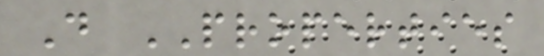D PROPERTIES
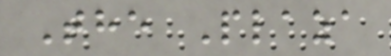The Plaza
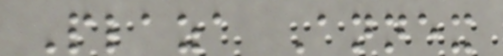Plaza Annex
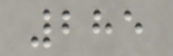285
